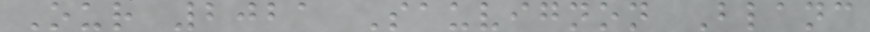Our 2021 Sauvignon Blanc
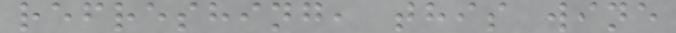refreshing, this wine
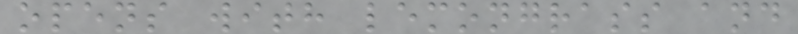opens with lemongrass and
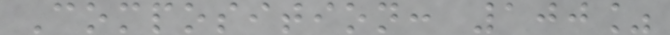Composition: 100%
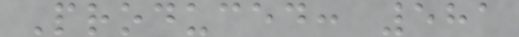Produced: 581
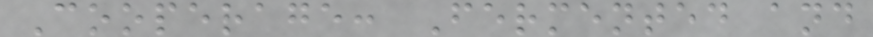Cooperage: Fermented and
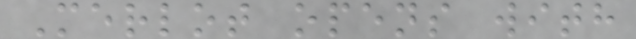Merlot opens with
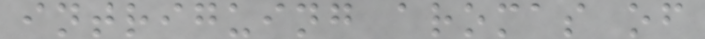intriguing aromas of
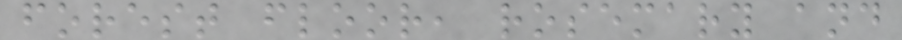forest floor, rosemary and
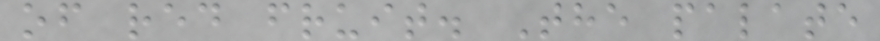of red fruit. The palate
